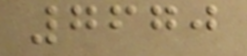7670
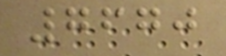7670
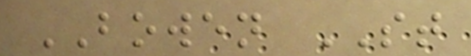BOWEN ST
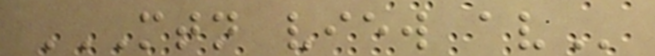MTN VIEW AV
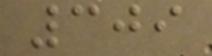309
